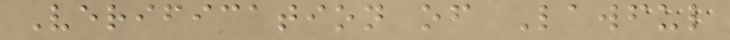Verification of Lawful
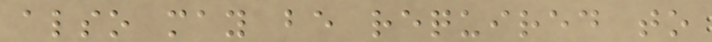also may be required to
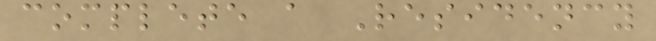complete a Residency
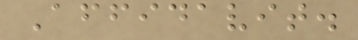Affidavit.
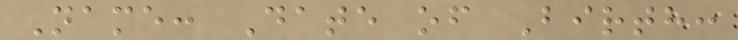Name: Date of Birth:
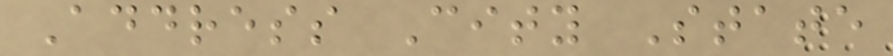Address City State
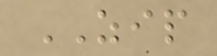ZIP
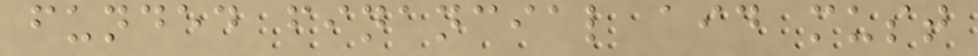funded financial aid must
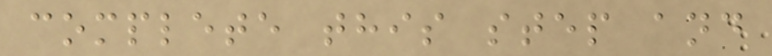complete this step and
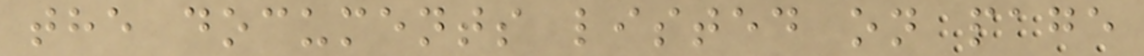the documents listed on page
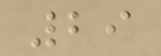29
